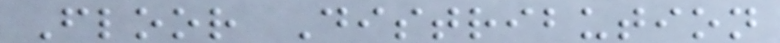Floor Distribution
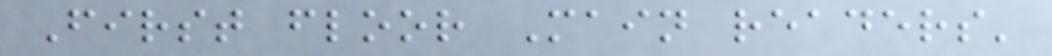First floor Main readers'
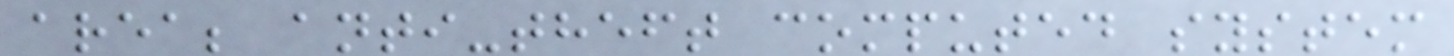area; anti-theft computed system
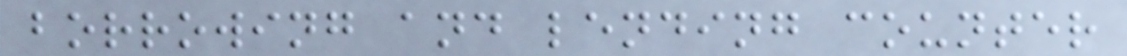borrowing and lending counter
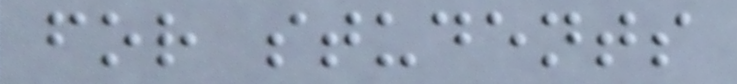for students
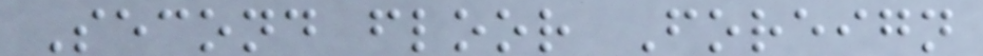Second floor Foreign
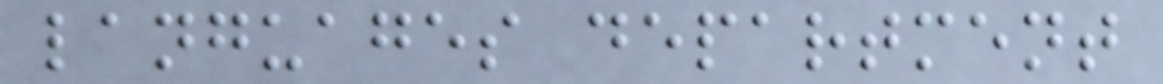languages department
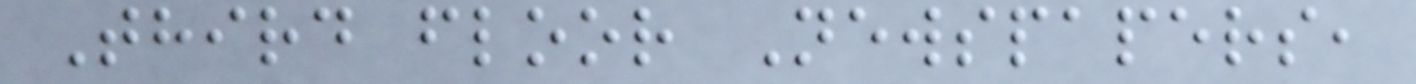Third floor Newspapers,
